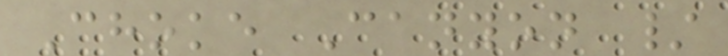Choke Canyon /
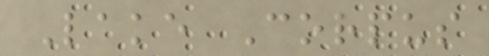Lake Corpus
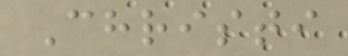Christi
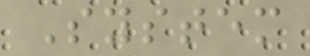System
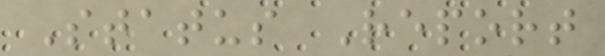Status Report
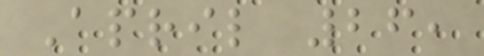April 26,
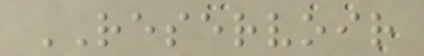RESERVOIR
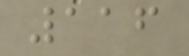116
